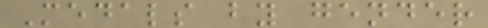Medals by gender
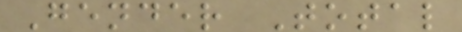Gender Total
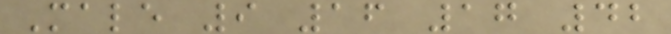Male 9 16 17 42
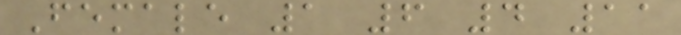Female 1 6 4 11
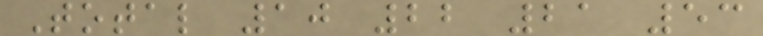Total 10 22 21 53
